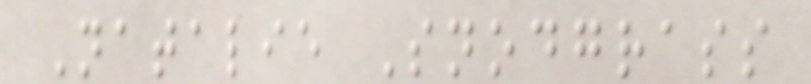Natalie Snodgrass
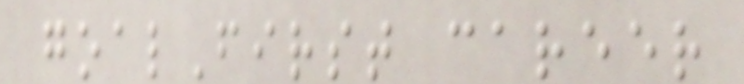goalFirst career
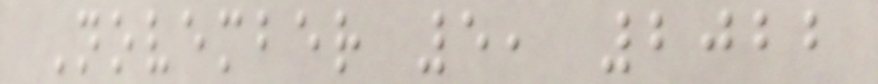November 5, 2022
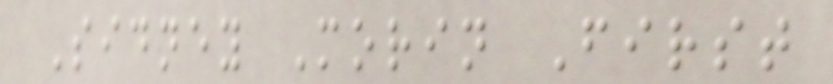Sidney Morin First
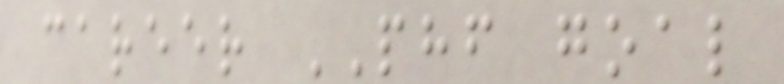career PHF goal
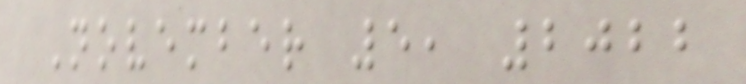November 5, 2022
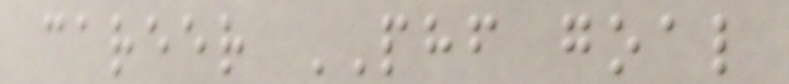career PHF goal
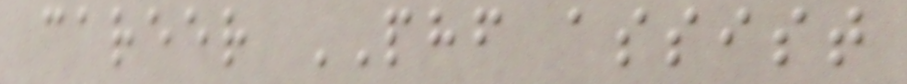career PHF assist
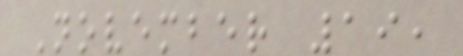November 19,
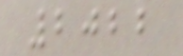2022
